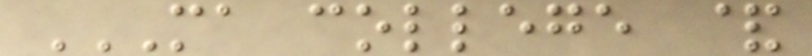MA COLLEGE &
